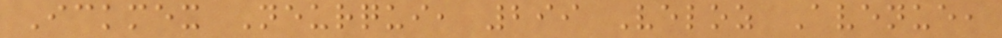Ickmex Neurqui, 299 Veloz Avenue,
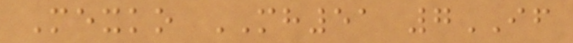Mexko MH51 7IF
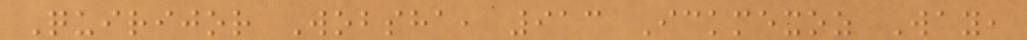Quirijor Wobsha, 913 Ickmexoz Way,
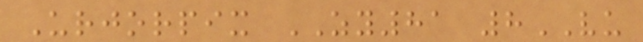Urjorpix ZY81 8VU
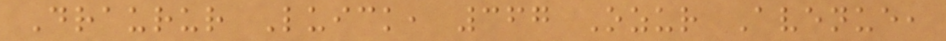Draurur Luick, 367 Ozur Avenue,
